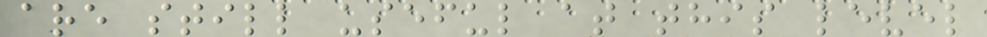are still useful at this level
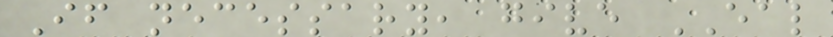If necessary, give EAL
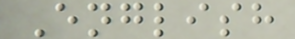English
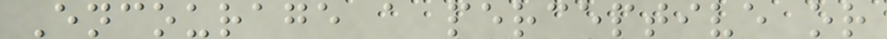Encourage a perceptive or
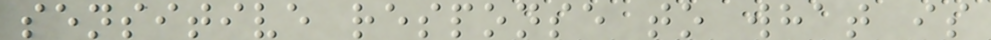sensitive response to what is
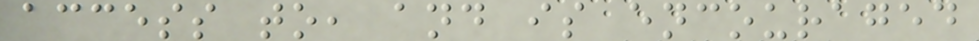access to, and is encouraged
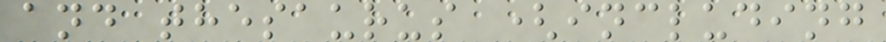and thesaurus (including
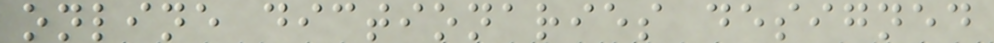online dictionaries designed
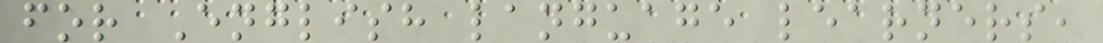for English language learners,
